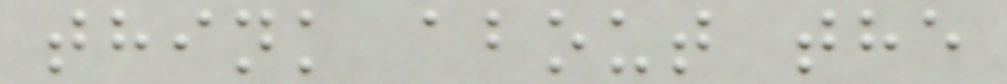think about the
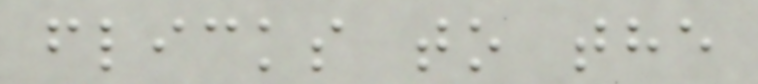flicks to the
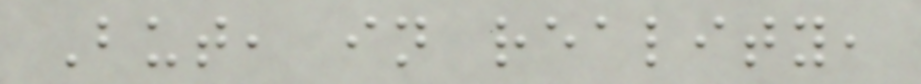But, in reality,
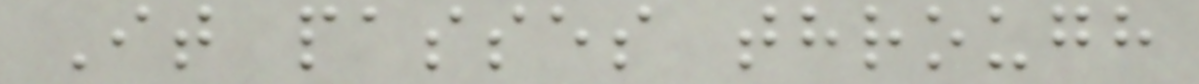It passes through
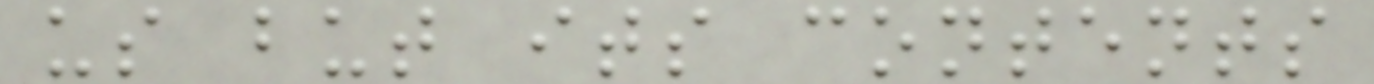us but its contents
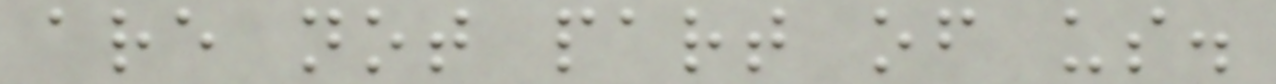are not part of us.
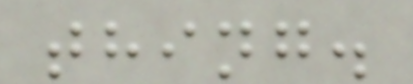thing.
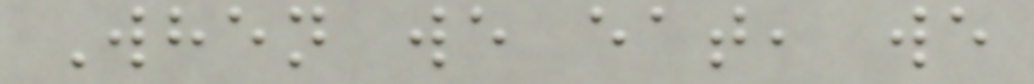When we eat, we
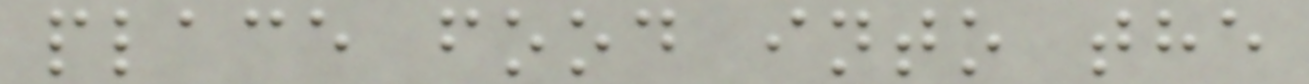place food into the
